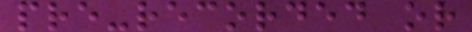pre-recorded or
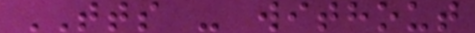TTS - without
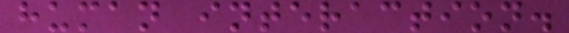human interaction.
